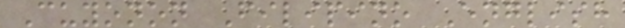Cuyonon Filipino English
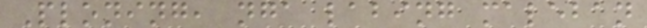Ploning, nga labing maleban
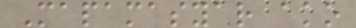Mapamasyar ako
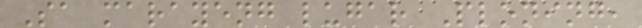Sa marayeng lugar Ploning,
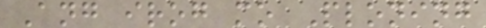Ang irog mo Ploning
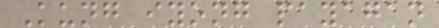Kung iyong payagan
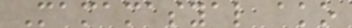Mamamasyal ako
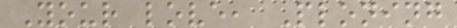Your love, Ploning
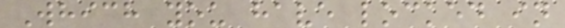Which you have locked in
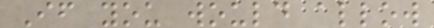If you would allow
